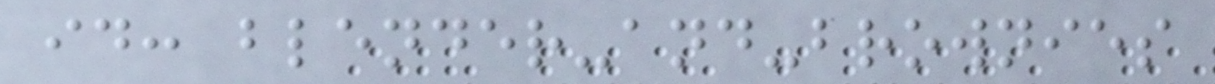id: blender-and-brownies
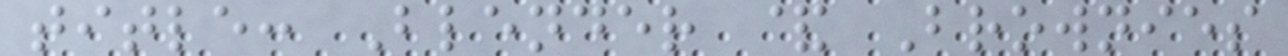title: Blender & Brownies
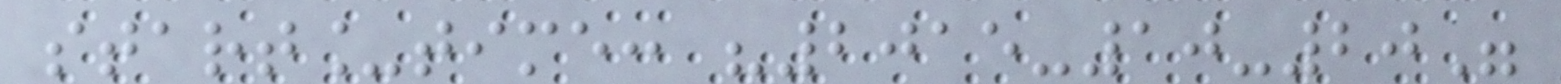start_time: "2015-10-20"
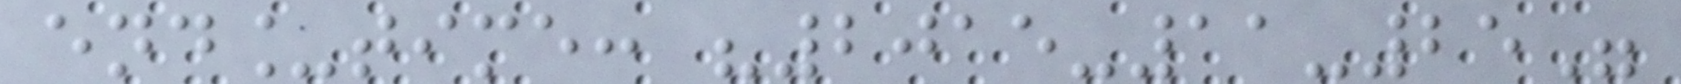end_time: "2015-11-25"
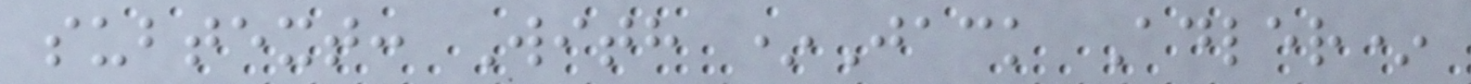subtext: With *Jack Adler*
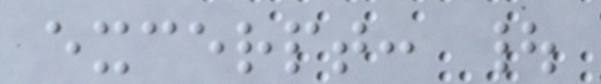excerpt: |
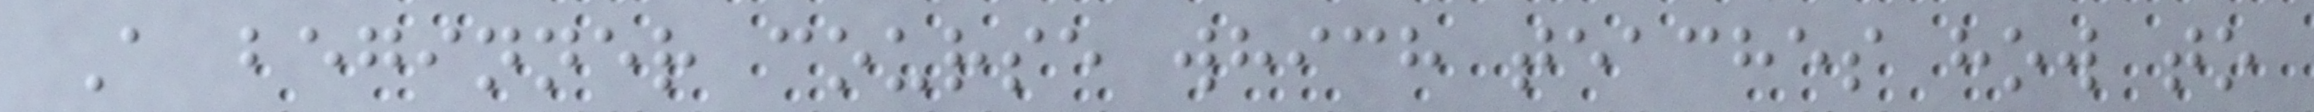A beginner course which teaches how to
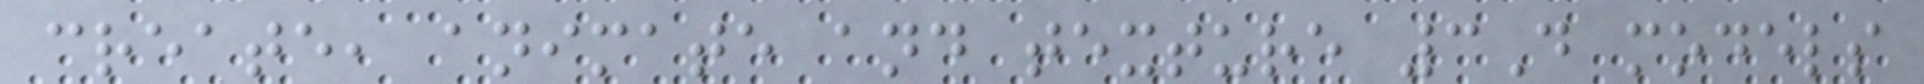create, animate and texture 3D models
